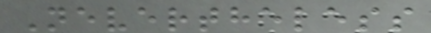Nevertheless
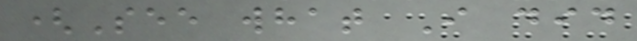(See what I did
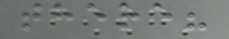there?
